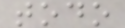todo
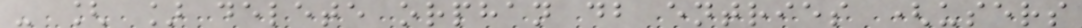- [ ] delete orphan db entries (users
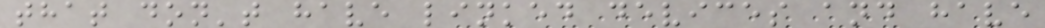that don't have linked devices and have
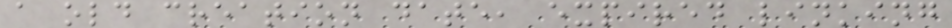a old creation date, expired linking
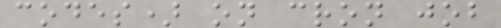codes) on cron job
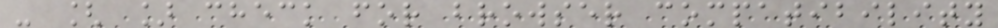- [ ] check for browser compatibility
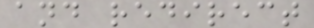and redirect
